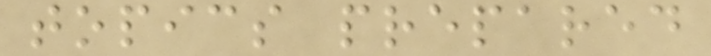topics prepared
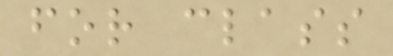for class
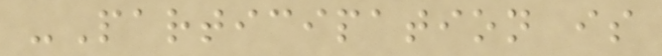-Participation is
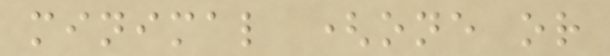minimal (one or
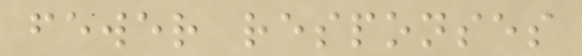fewer responses
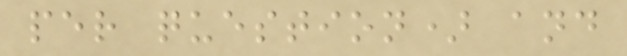per question) and
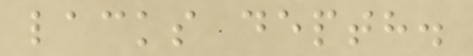lacks depth.
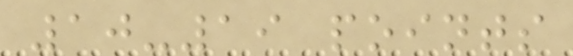10-19 points
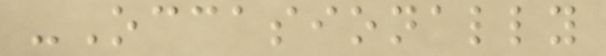-Occasionally
